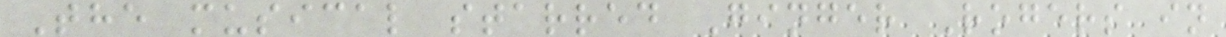The musical starred Ginger Rogers in
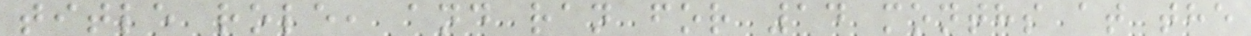title role, and ran for 14 months at the
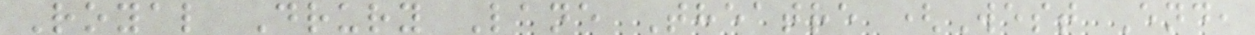Royal Drury Lane Theatre (West End,
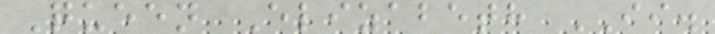Queen Elizabeth II.
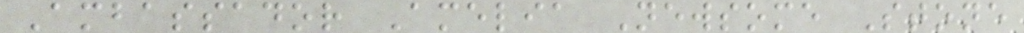Ambassador Amelia Newsome Stone
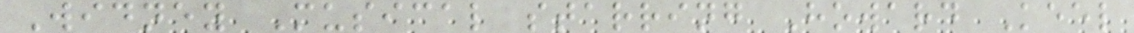Widney Musical starring Howard Keel
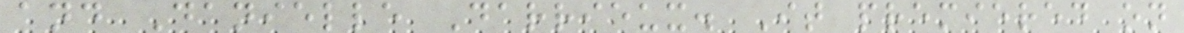and Danielle Darrieux. It premiered on
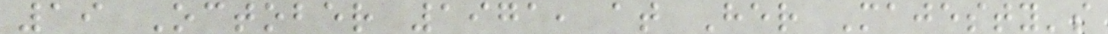19 October 1971, at Her Majesty's
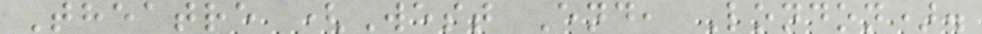Theatre (West End, London).
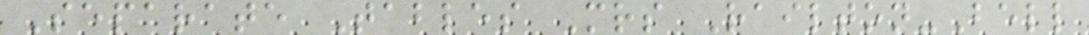Separate Tables Mrs Railton-Bell
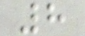8
